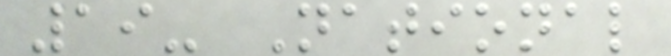19- National
